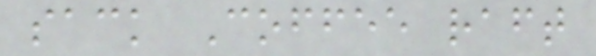sack Coffee raft
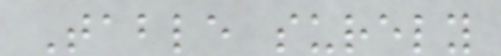Table surely
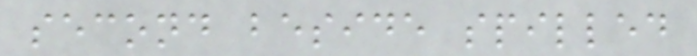second beside spilled
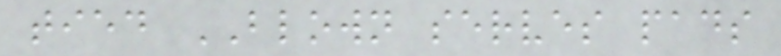tied BLOWN serves pads
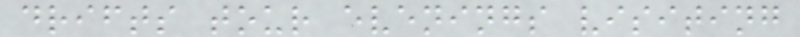drifts tour evenings visiting
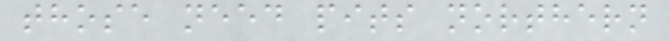those need pits northern
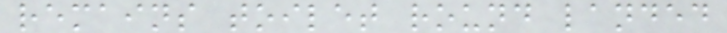remains toilet round landed
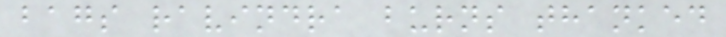bags ravindra burns thanked
